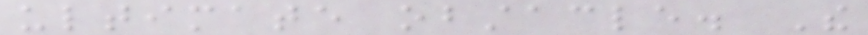ultimate obstacle. The
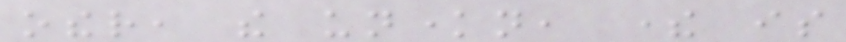other, the unknown, there is
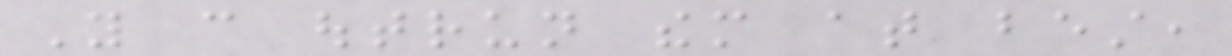You can outrun them at best,
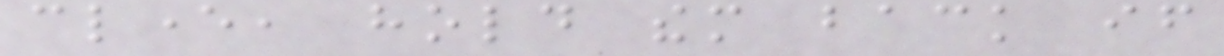clever, hold them back if
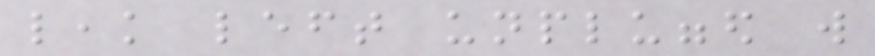leak left unplugged will
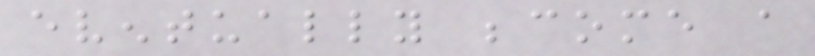eventually become a
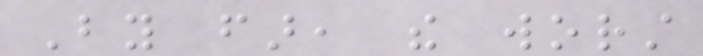By far, the worst
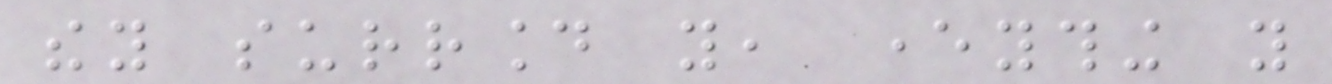they surround you, everything you
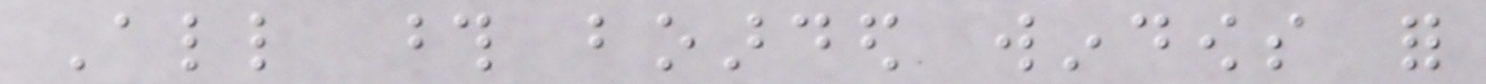All those boarded windows for
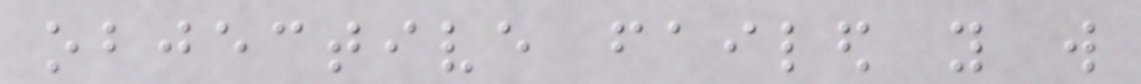objective failed you will
